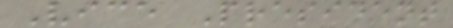Vice President
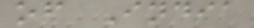of India
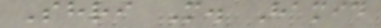Shri M. Hamid
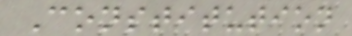Constitution
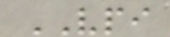VPI
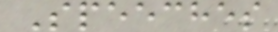Speeches
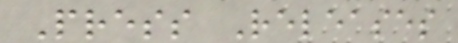Press Releases
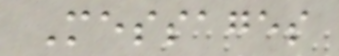Messages
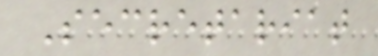Secretariat
